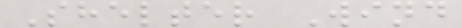Shelter Wind
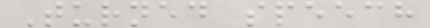Turned speech
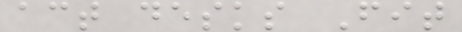act desks Fit
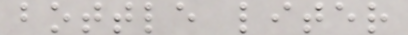bottle liter
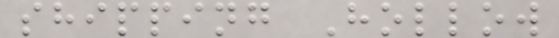shipping Hollow
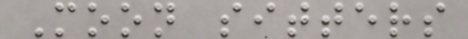Moon sitters
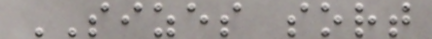SIZES sort
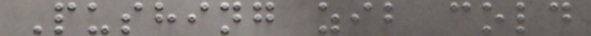Pushing zib cold
